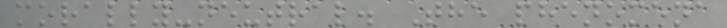morally-neutral. The phenomena
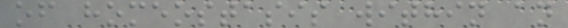of homeostasis within an
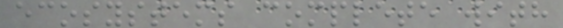ecosystems complete with
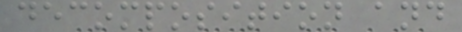decomposition and
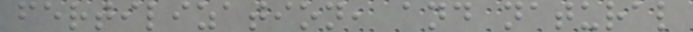fertilization, and natural
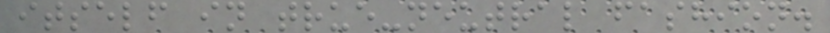itself in true-neutral fashion.
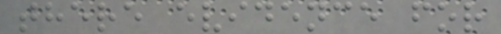there evidence for
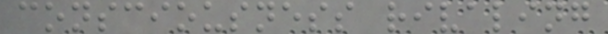consciousness rivaling
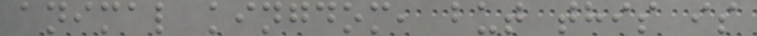animal kingdom, but this is
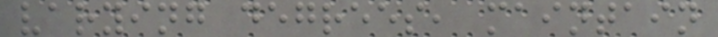varying degrees, maintain
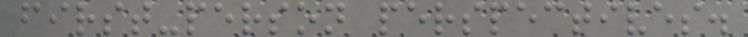first-person perspectives.
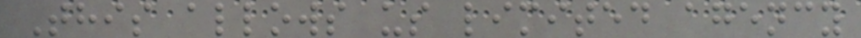This allows us limited agency
